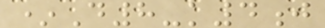*D8-k4j
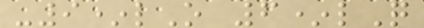-9*lO 6*lQ
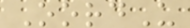OordU
